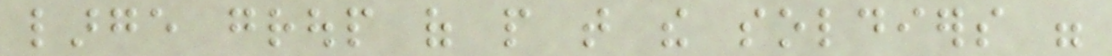large group of people that the soldiers were
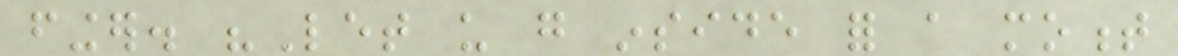finger. "Let us go inside for a moment
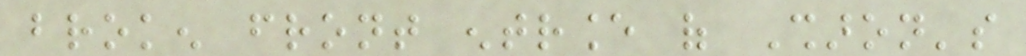broken front entrance of Sharon's
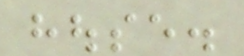house.
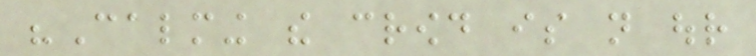"Calming the crowd is not our
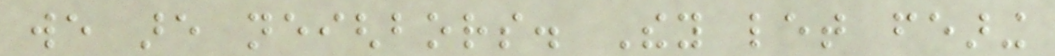we are neighbors. They let fearing
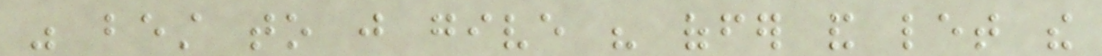was best to just give his offer and let the
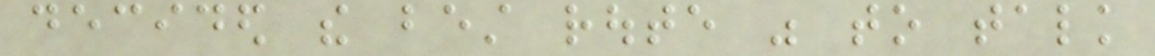decided the best route was to talk
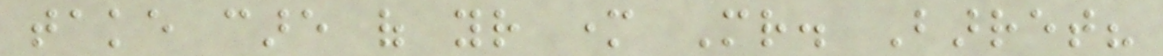take care of your mother Mr. Barret?
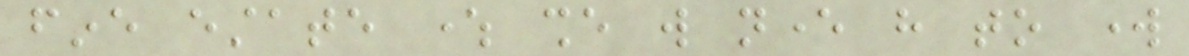fine estate where she will never have to work
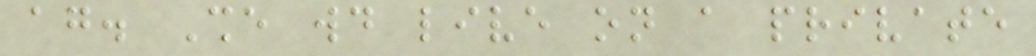again. She would live on a private
